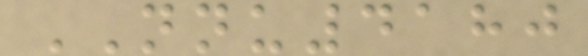NNU4180
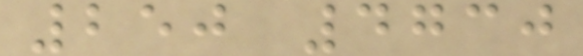250 4730
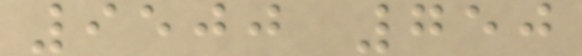9500 750
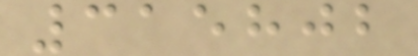315802
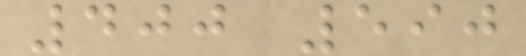400 590
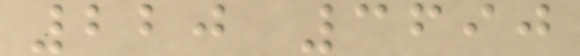220 3690
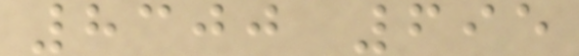8300 695
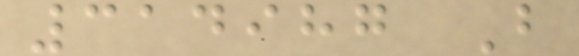314987 B
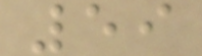59
